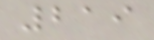219
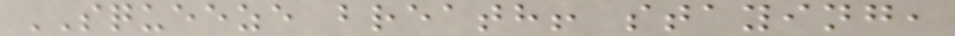SQUEEZE breath! staying,
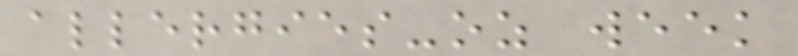allergies-oz week
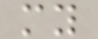my
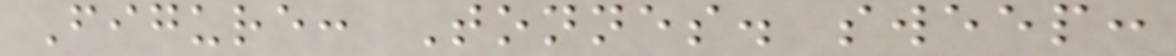Figure: Tonnes. sweep:
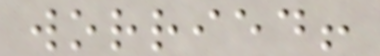worried!
